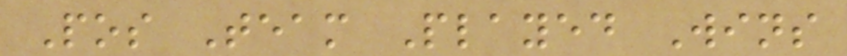Pos Team Played Wins
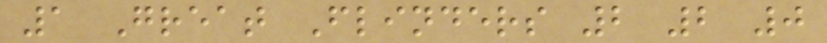1 Great Flinders 2 2 0
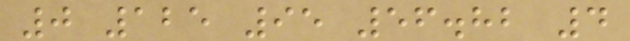0 125 95 56.82 4
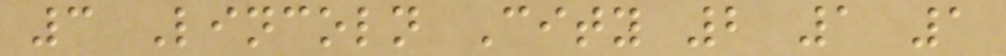3 Lincoln City 2 1 1
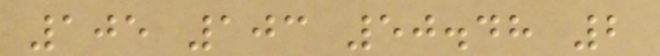105 103 50.48 2
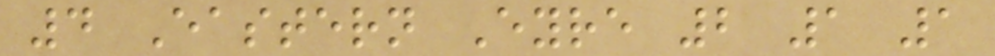4 Eastern Eyre 2 1 1
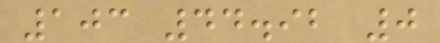103 44.92 0
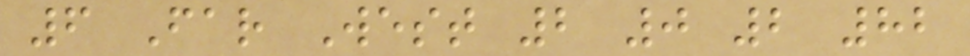6 Far West 2 0 2 82
